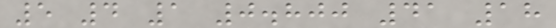5 4 1 0.800 41 18
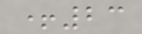+23
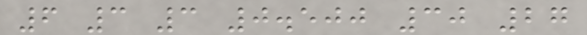6 3 3 0.500 30 27
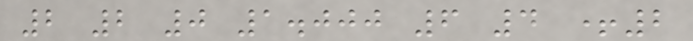2 2 0 1.000 6 4 +2
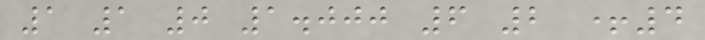1 1 0 1.000 6 2 +4
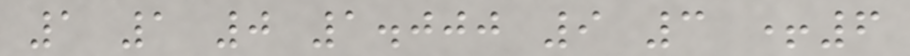1 1 0 1.000 9 3 +6
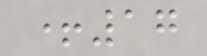+17
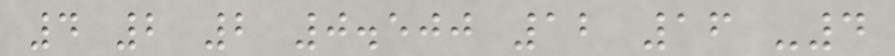4 2 2 0.500 12 16 -4
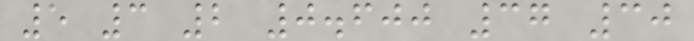5 3 2 0.600 37 30
